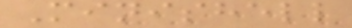Minishell
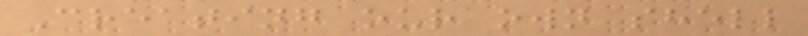Creating our own shell
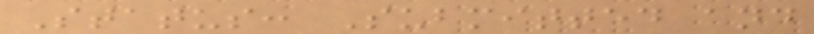Status: Submitted and
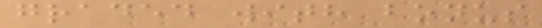graded with bonus
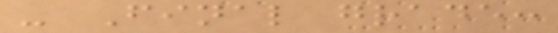- Final grade:
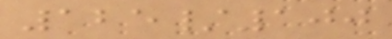125/100
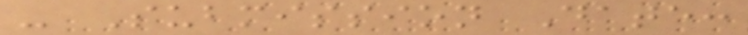- Submission Date:
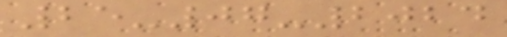25-07-2024
